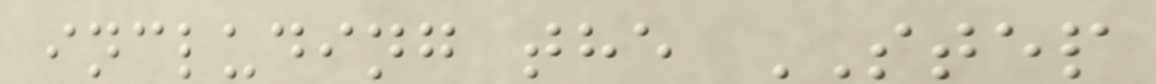including the STEP
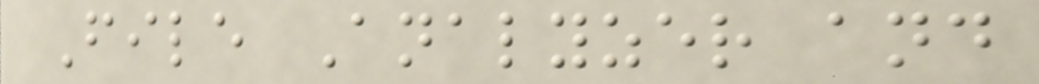File Analyzer and
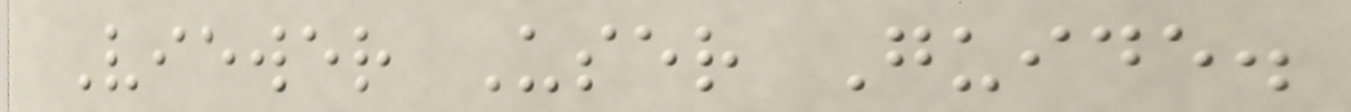Viewer User Guide.
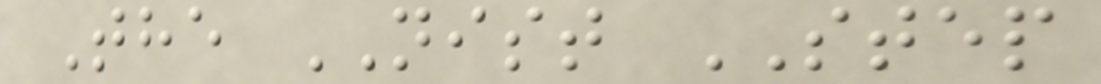The NIST STEP
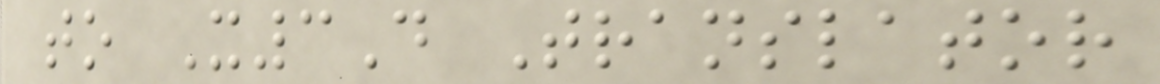to X3D Translator
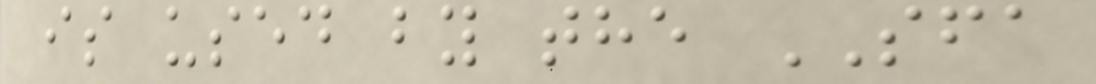is used by the SFA
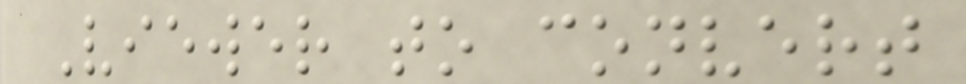Viewer to convert
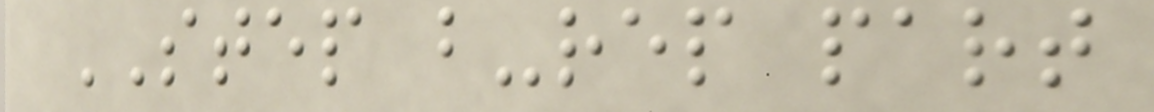STEP b-rep part
